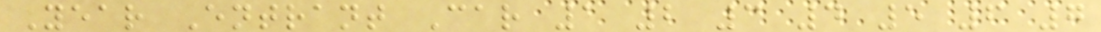Year Entrant Car 1 2 3 4 5 6 7
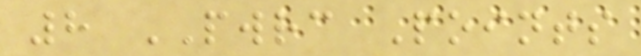8 PWRC Points
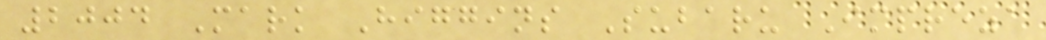2004 Mark Higgins Subaru Impreza
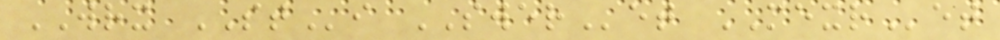WRX STi SWERet MEXRet
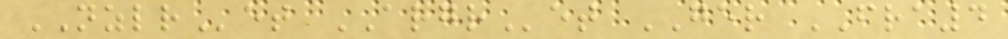NZLRet ARGRet GER FRA4
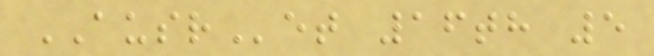AUSRet 16th 5
